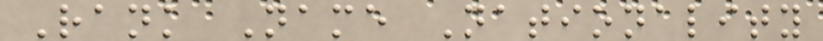Rank Name Nationality
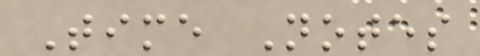Time Notes
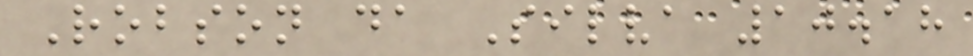Robson da Silva 10.18
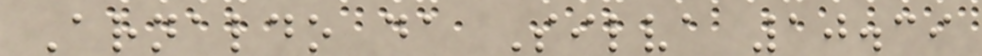Arnaldo da Silva 10.39
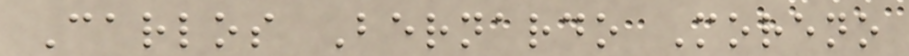Carlos Bernardo Moreno
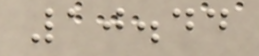10.44
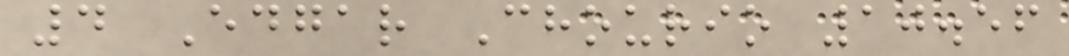4 Edgar Chourio 10.56
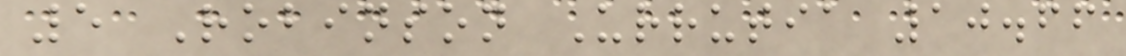5 Robinson Urrutia 10.66
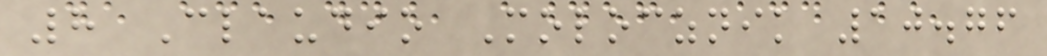8 Claudio Molocznik 10.76
